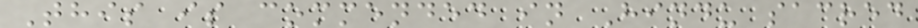This is commended in Hindu sacred
